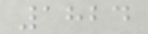1824
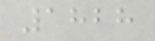1828
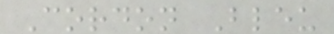Cordon Bleu
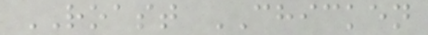ROAST CHICKEN
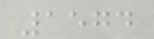1574
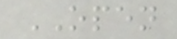OPEN
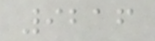9216
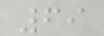69
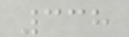338
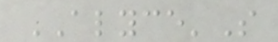ALYCE'S
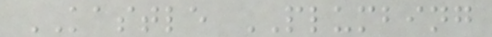KASTLE PLUMBING
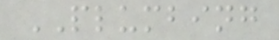PLUMBING
